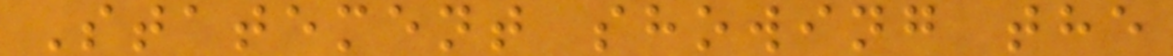Statement showing the
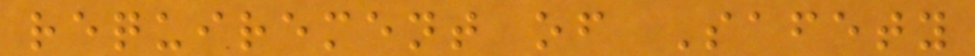requirement of Safety
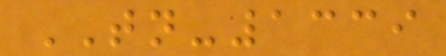TN-1339
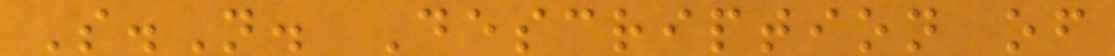S.N. Description of
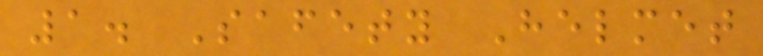1. Safety Helmet
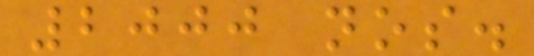2000 nos.
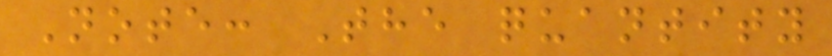Note: The quantity
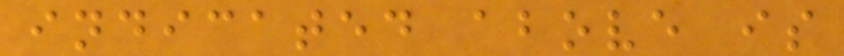indicated above is
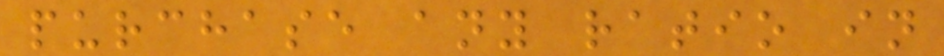purchase any ratio in
